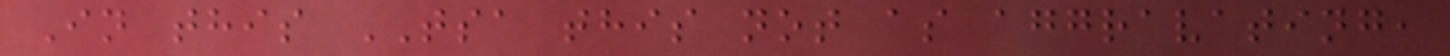In this TSA this not as aggravating,
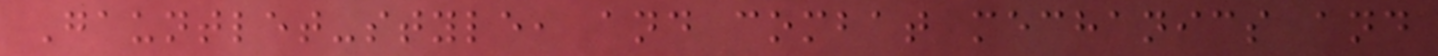Gauntlet-style, and combat mechanics and
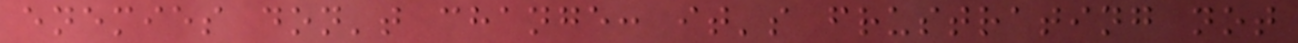enemies don't change: it's frustrating not
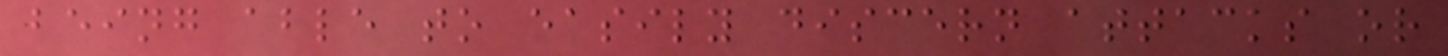being able to easily discern attacks or
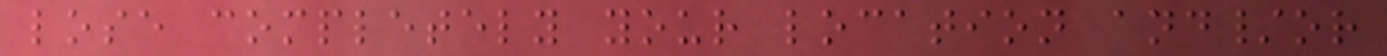lose completely your location and/or
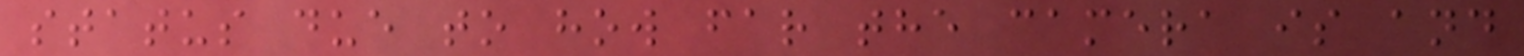status due to how far the camera is and
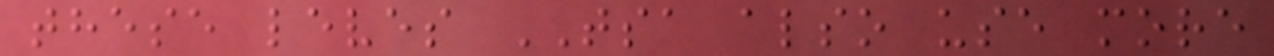these leves TSA also use more
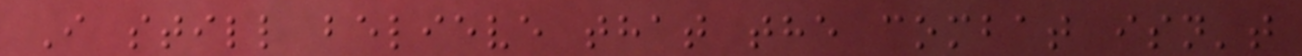I still believe that the combat isn't
